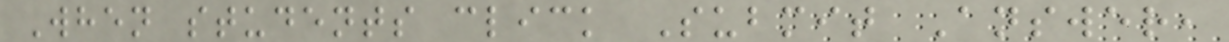When students click Submit Answer,
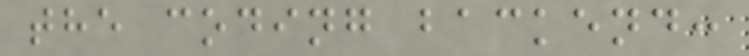the coding backend:
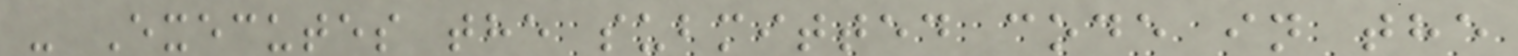- Executes the submitted code in the
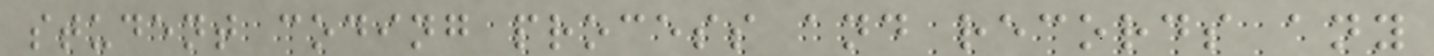student coding process and records any
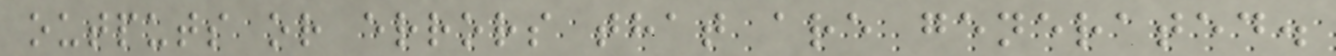outputs or errors that are generated.
